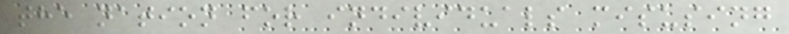the nation for individuals misusing
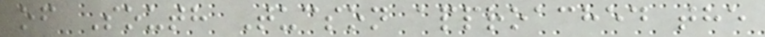of South Tucson approached the
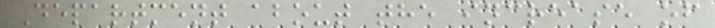Department about the increase of
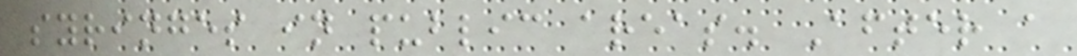syringes in public areas. After a
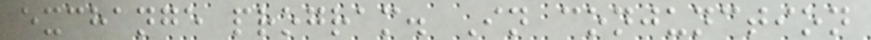exchange program. In conjunction
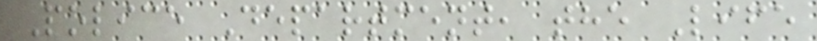Police Department, the Life
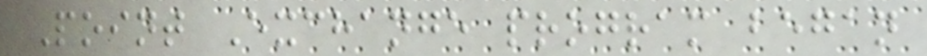Point Exchange program began
